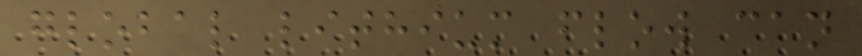global lithium flow can
